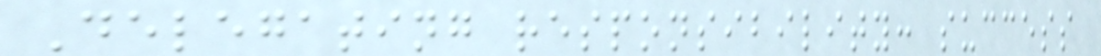Delegating responsibility: success
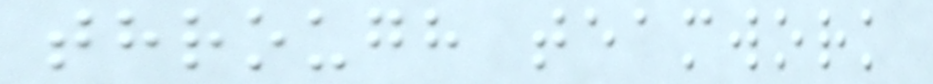through teamwork
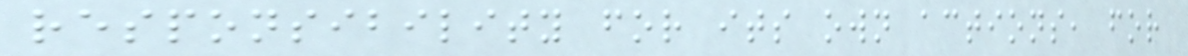responsibility for its own actions, for
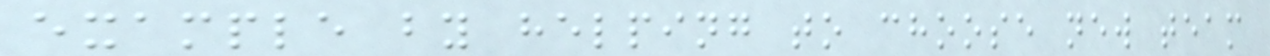example by helping to choose new team
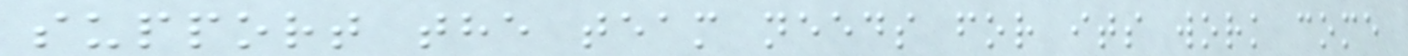support the team needs for its work come
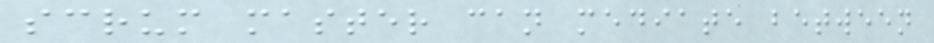scrum master can mediate between
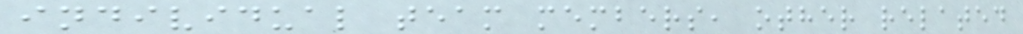individual team members, other related
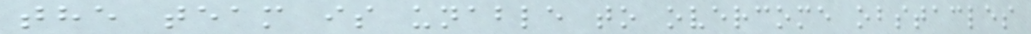the team is unable to overcome obstacles
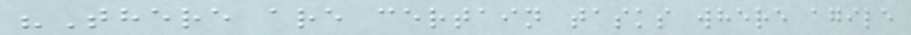"There are certain tasks where agile
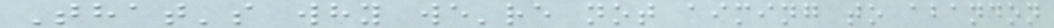That's why we're not aiming to abandon
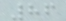86
